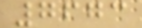7673
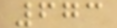673
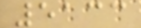5133
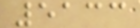5133
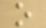o
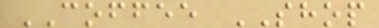COFFEE SHOP
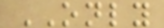ONLY
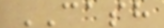CASH
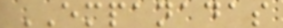EMPANADAS
